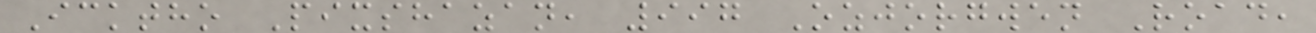Icktho Pixshazan, 997 Ozjorgwen Road,
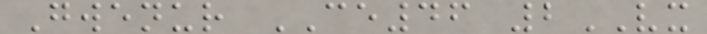Gwenur CE46 2VX
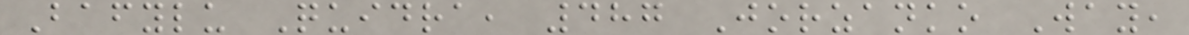Bafylu Quidra, 487 Jorzanko Way,
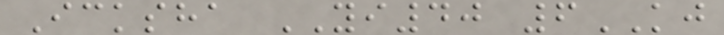Icksha YI40 6KJ
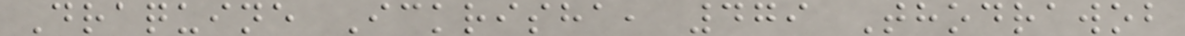Draquine Ickrisha, 479 Thodrawob
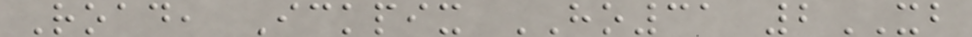Road, Ickpix HO31 2XB
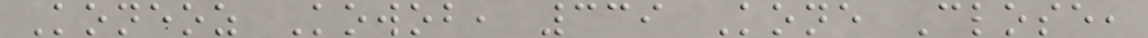Koneoz Kowob, 339 Kone Close,
